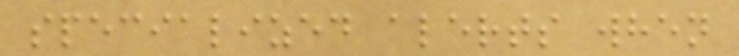specialized alerts when
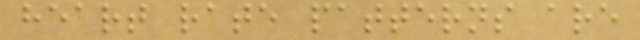heart rate patterns are
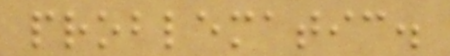problematic.
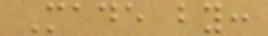Made by:
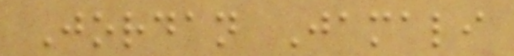Jordan Jamali
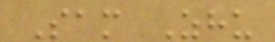Sam Zhu
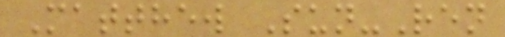Matthew Sun-Ren
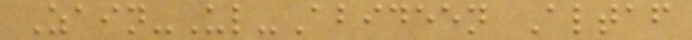Zain-Ul-Abideen Altaf
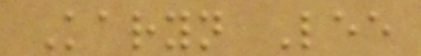Karyn Lee
